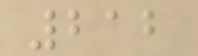212
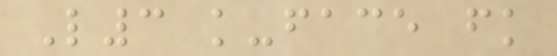L3 k-face fk
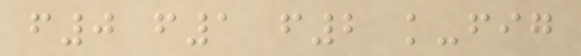f0 f1 f2 k-fig
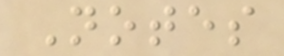Notes
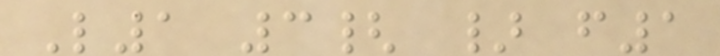L1 3{ } f1
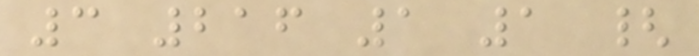3 216 1 1 {
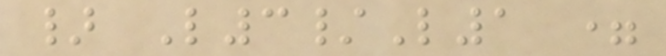} L3/L1 =
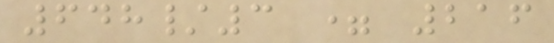648/3 = 216
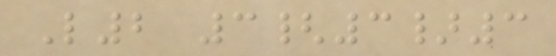L2 3{3}3
